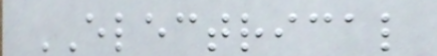ELECTRICAL
